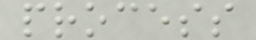process
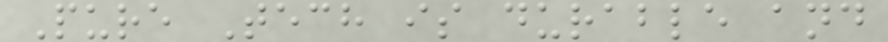Pure Tech is durable and
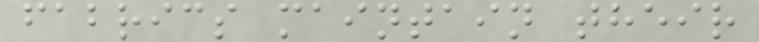fabrics maintain their
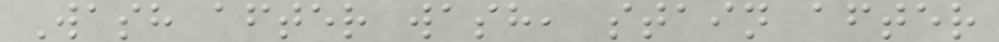Wash after wash, stain after
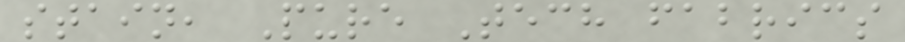stain, Pure Tech fabrics
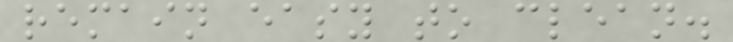remain easy to clean.
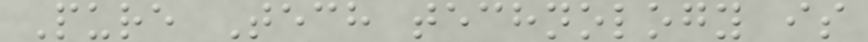Pure Tech technology is
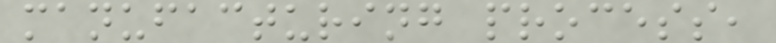manufacturing process,
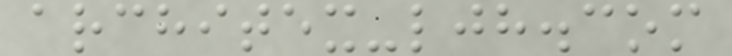architex-ljh.com
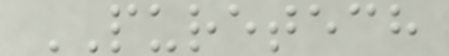PURETECH
